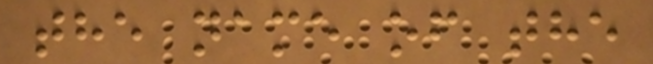the name of the
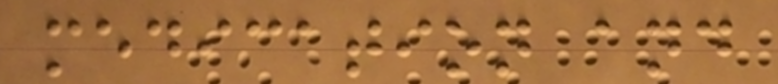medication and
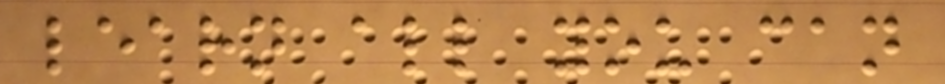learn all you can
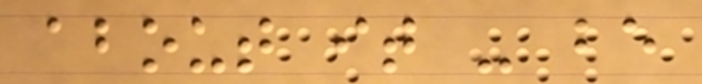about it - be
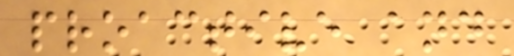proactive and
